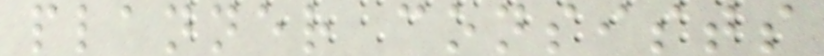planner consists
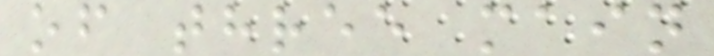of three main
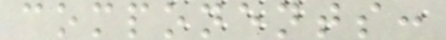components:
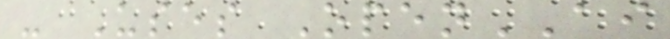- Uses OpenAI
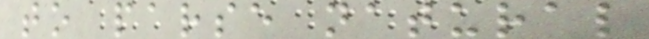to parse natural
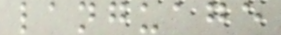language
